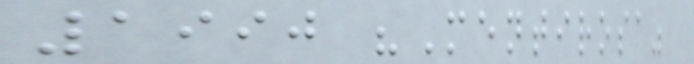1990 "Mentirosa"
